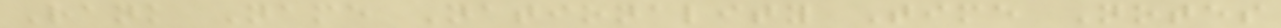Rank Name Nationality Time Notes
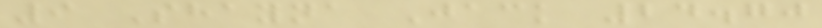9 Shayna Jack 24.70
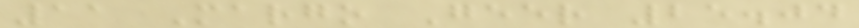11 Margo Geer 25.04
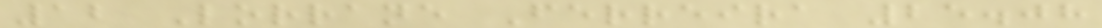12 Lorrane Ferreira 25.08
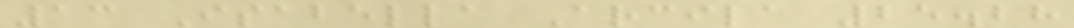13 Isabella Arcila 25.28
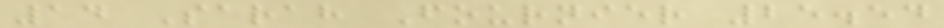14 Sarah Fournier 25.54
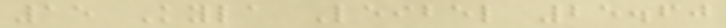15 Kyla Leibel 25.60
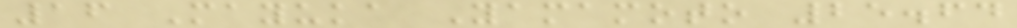16 Mayuka Yamamoto 25.64
